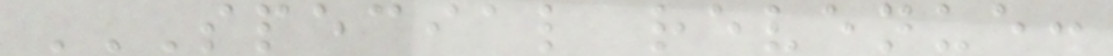SPECIAL REVENUE:
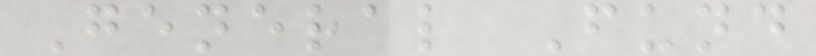General Fund
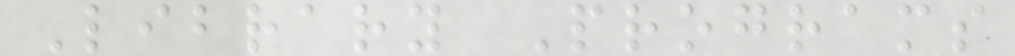Library Programs
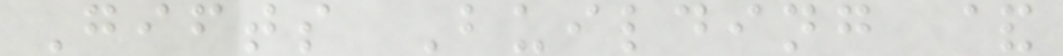Gifts Building &
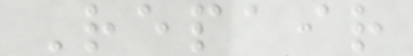Repair
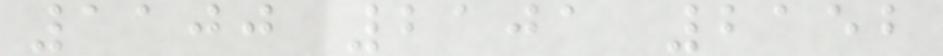1100 2101 2152
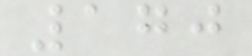170
